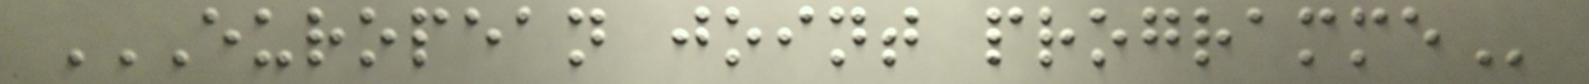EUROPEAN JOINT PROGRAMME
